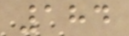184
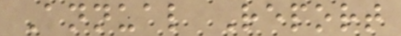Annual Report
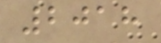2018
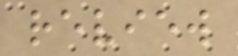review
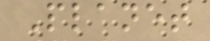Planet
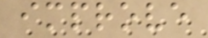improve
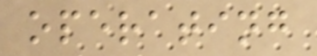operating
